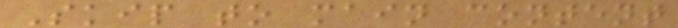Skip to main content
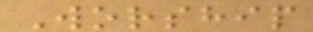Worship
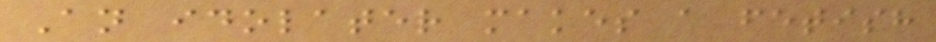An idolater makes a fetish
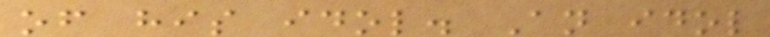of his idol. An idol
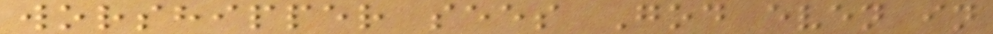worshipper sees God even in
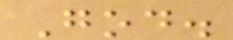God.
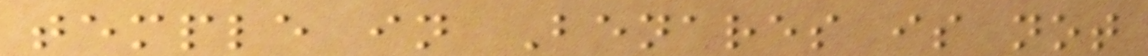temple in Benares is not
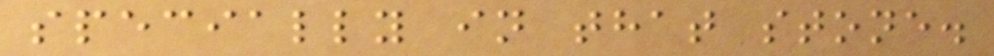specially in that stone.
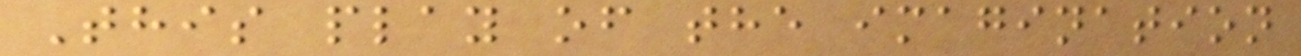This play of the imagination
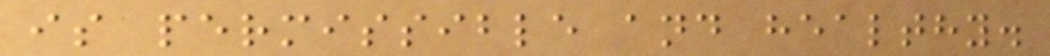is permissible and healthy.
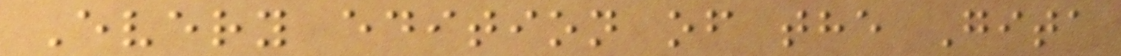Every edition of the Gita
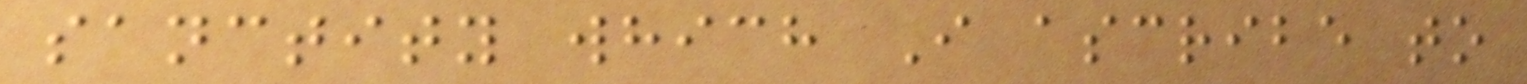sanctity which I ascribe to
